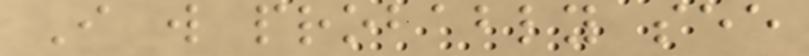I will probably see
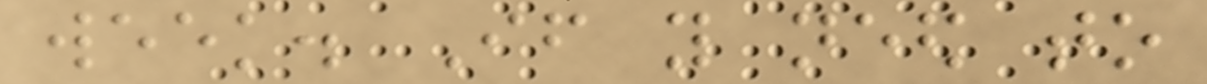week. If you need to
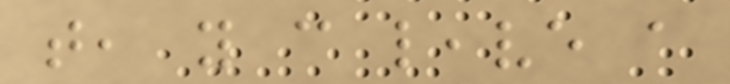that, you can leave a
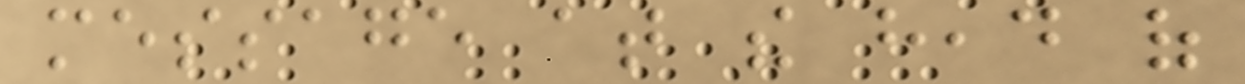message at the head of
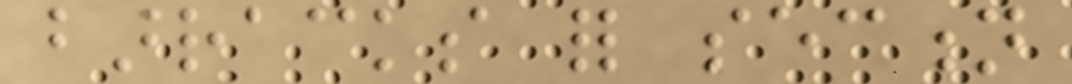barracks for section
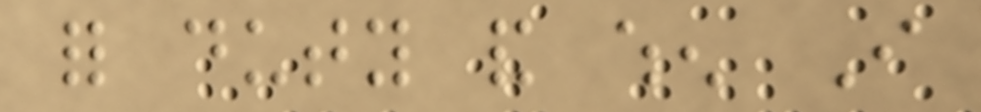for duty and when I
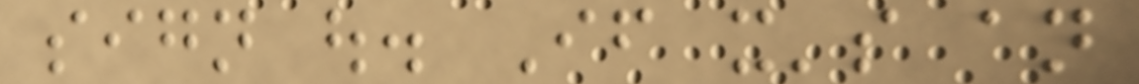sign out. If it's an
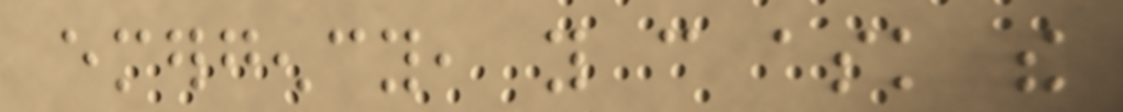emergency, you can ask the
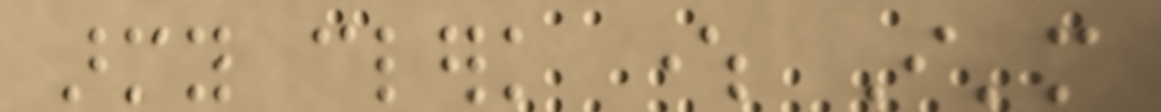army clerk where I'm
